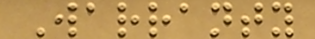Warranty
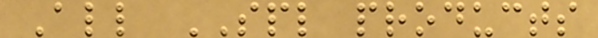All SPL products
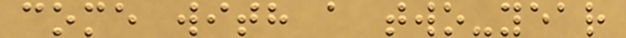come with a two-year
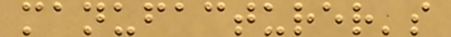manufacturer's
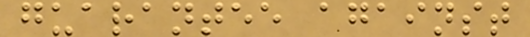guarantee against
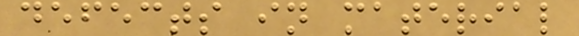defects in material
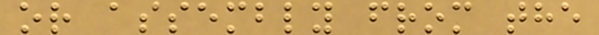or assembly from the
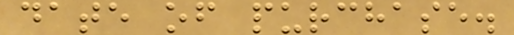date of purchase.
